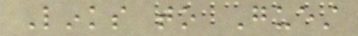Links to Guest
